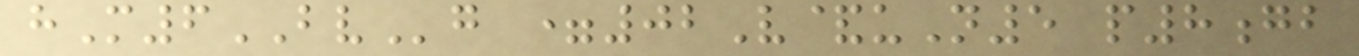hM6BVg =02V&uN5 p8gb
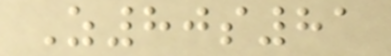Z80s81
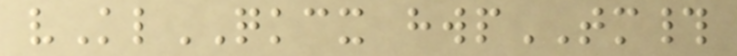vKlQKCX hwpTM#
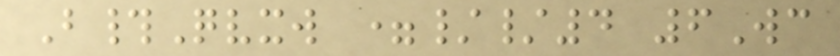B#Qvxw =//4 6Wc
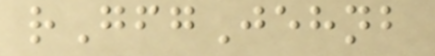rGfgJehnb
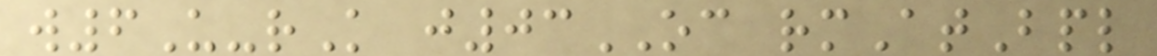w6U-rK j03OC rmAtBpl
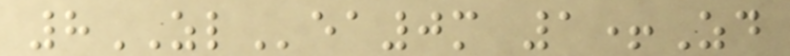8ZLea0m 1+Zd
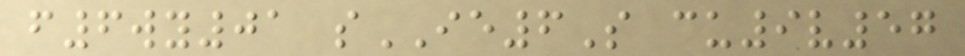f6wy01 sIE6S cu9v57
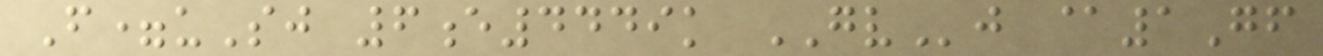F=uSj 6e4449k GVj @1Gf
